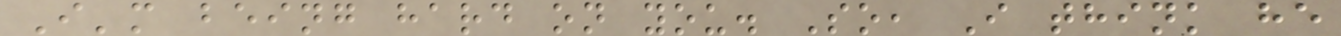I'm being hard on you. So, I think he
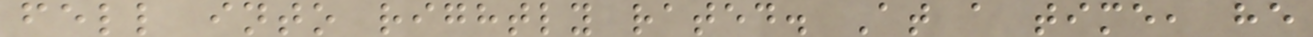fell into rightly rated. At a time, he
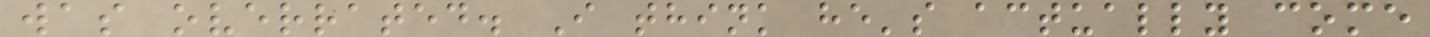was overrated. I think he's actually come
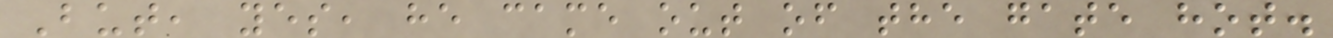But, yes, he came out of the gate hot.
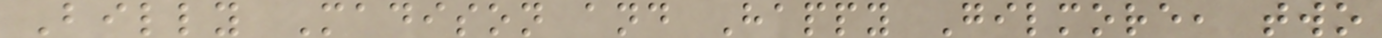Billy Madison and Happy Gilmore, two
